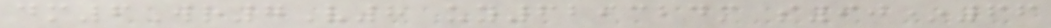dm6Wr7V8 uy629324m s90*66
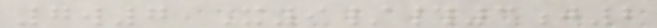7w7 X9/#3j2
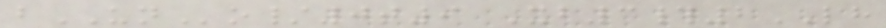bUNo/0t9 Xb3#2LH
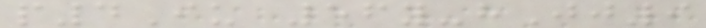p4Iu 56y-hJj9
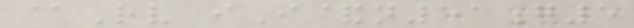@Rv iI&n51g5
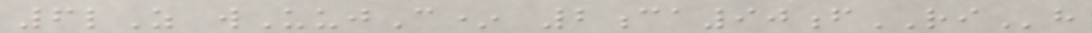6lZ wUujC* 2ca90fRIh
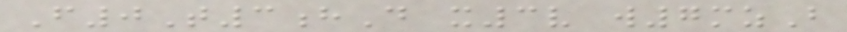F0T3hD x3v w7mzB
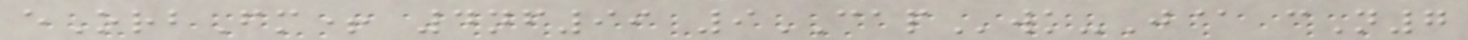eOrbFm+ 4nf99 9CAPwk-J@ cN7
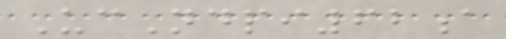UcNdpi62a
